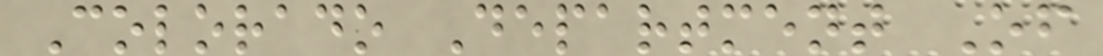Colorado Department Of
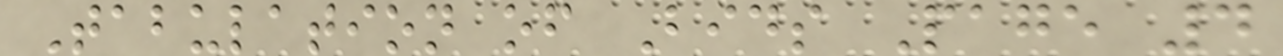Tabulation of Bids Page 4
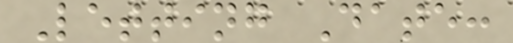Letting Date:
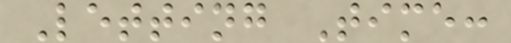Letting Time:
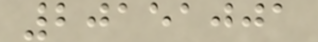20151001
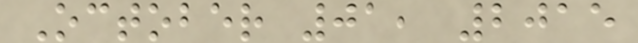October 01, 2015
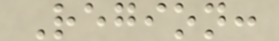Region:
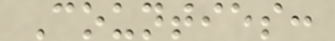Counties:
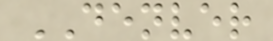DENVER
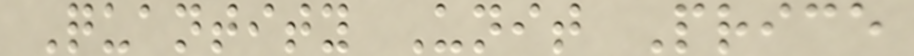Quantity Unit Price
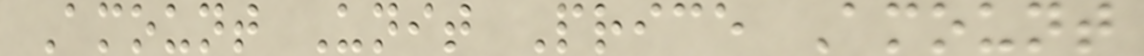Amount Unit Price Amount
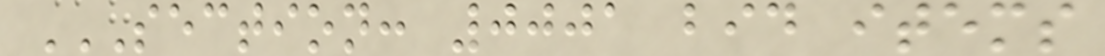SECTION: 0001 BID ITEMS
